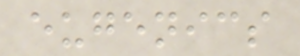eugenics
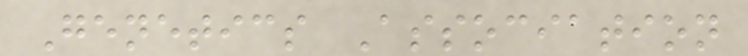Genetics Association
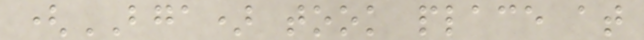(BGA) took place at
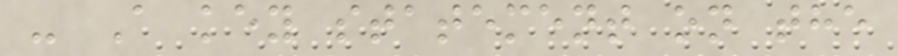- A key statement on the
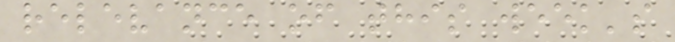relevance of this week's
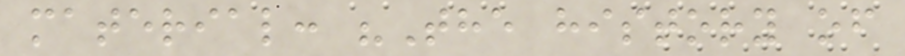material: "The history of
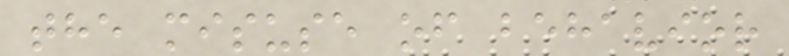the misuse of behavior
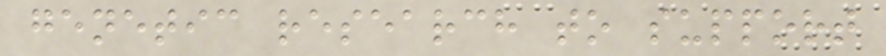genetic research to support
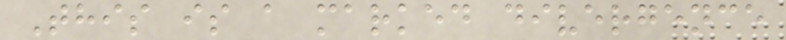This is a marked divergence
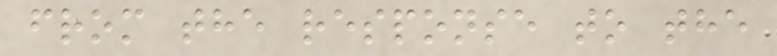from the response to the
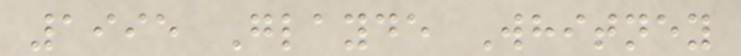1995 Glayde Whitney
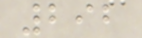292
